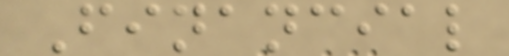Financial
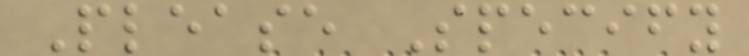Please Specify
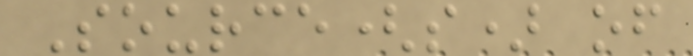Source(s) of
